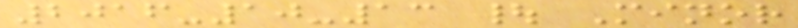2016-10-13 | Minor
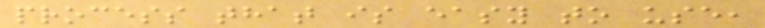process that is easy to use,
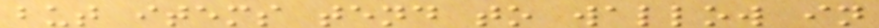but items tend to wallow in
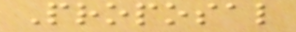Proposal
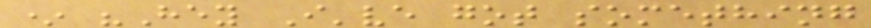* "Hey I've got something
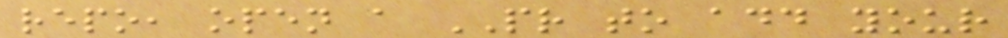repo, open a PR to add your
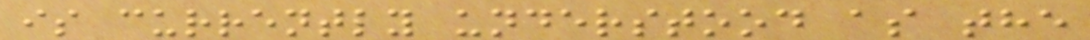is currently understood as the
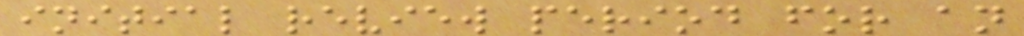initial review period for an
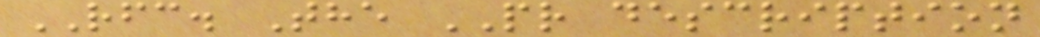RFC. The PR description
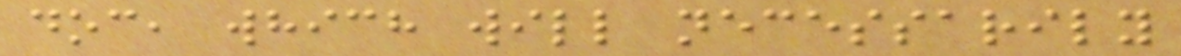doc, which will necessarily
